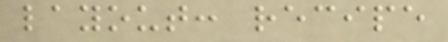layout: recipe
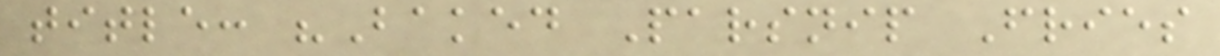title: "Baked Parsnip Fries
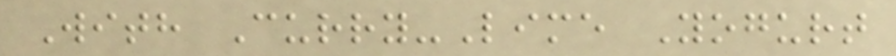With Curry-Lime Yogurt
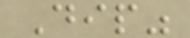Dip"
